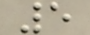5
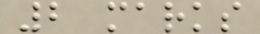2 marks
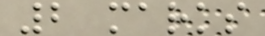2 marks
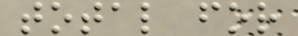total for
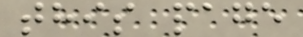this page
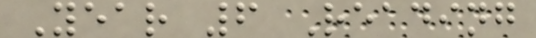Year 6 Reading
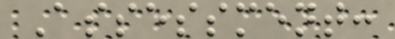Assessment:
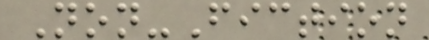Non-Fiction
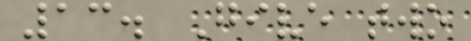13. Give two
